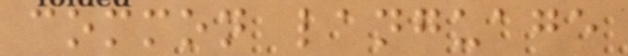common language
